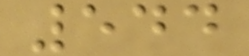544
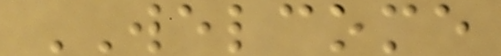WELCOME
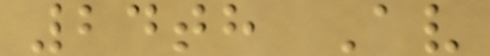24th Av
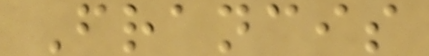Francis
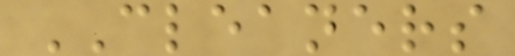CLEANERS
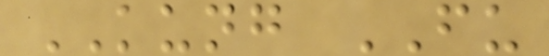KUNG FU
